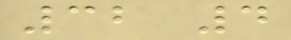32 4
